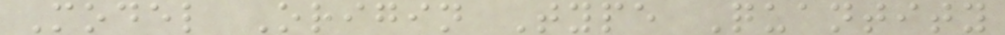Model Origin Type Quantity
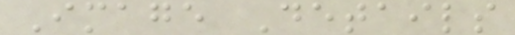Image Details
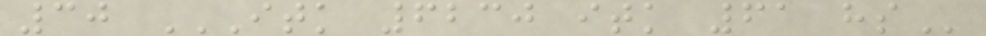30 ITK 6230 ITK 61 HS
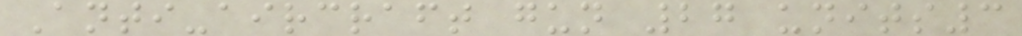Anti-aircraft gun 27 units3
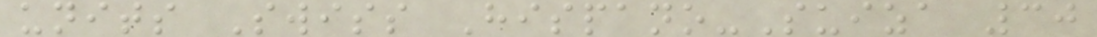units Swiss Hispano-Suiza 30
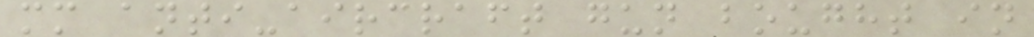mm anti-aircraft gun bought in
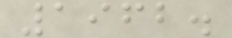1962.
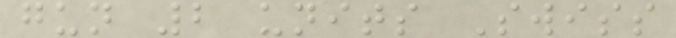gun 2 units Swiss
